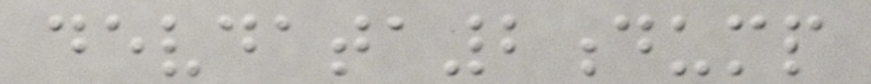devdata2dump
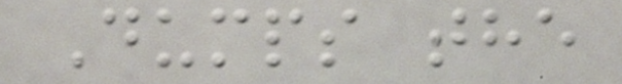Dumps the
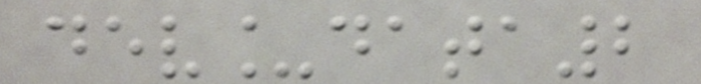dev_data2
